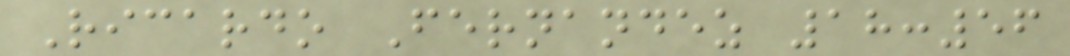Ricardo Fernandez 18:56
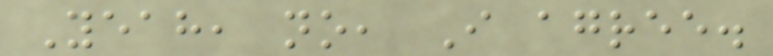Yeah, no, I agree.
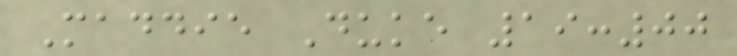Maddie Duke 19:00
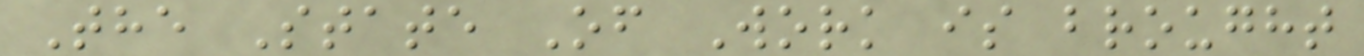The State Of Work is brought
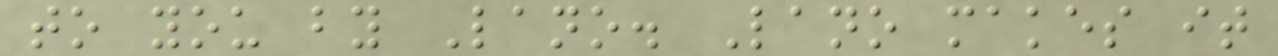to you by Lano. Lano makes it
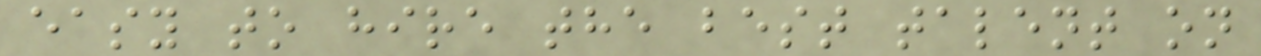easy to hire the best talent on
